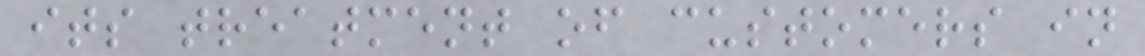its treatment of customers in
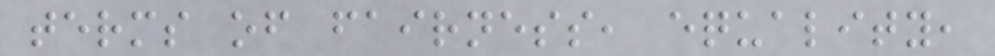terms of fairness, equality,
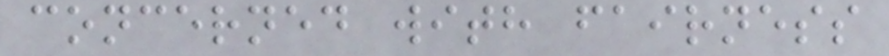concerned with fairness
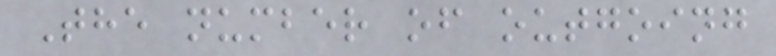The number of outgoing
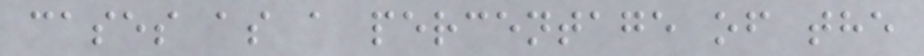cases as a percentage of the
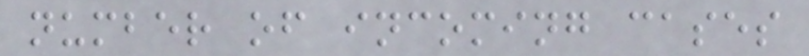number of incoming cases
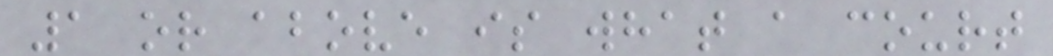1 or above is what a court
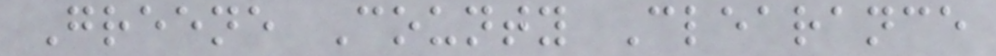Greene County Clearance
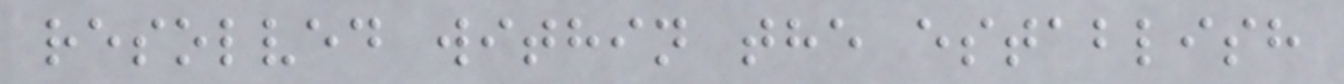resolved within the establish
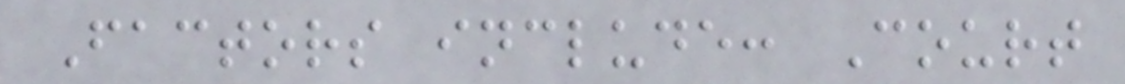Factors include: Court
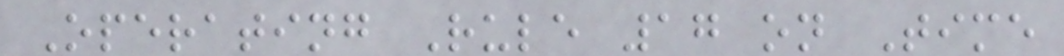Operating Rule 17 on Time
